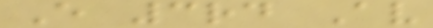E 3rd Av
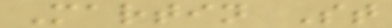Martin St
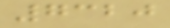7320
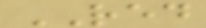RED
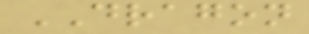DRAGON
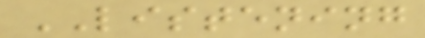LISTENING
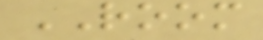ROOM
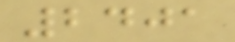2401
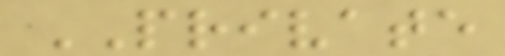PRIVATE
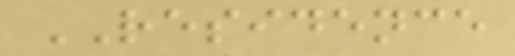RESIDENCE
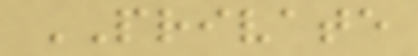PRIVATE
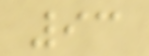93
